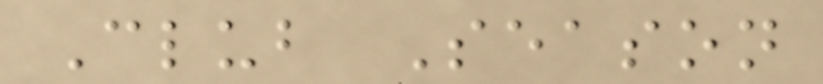Club Season
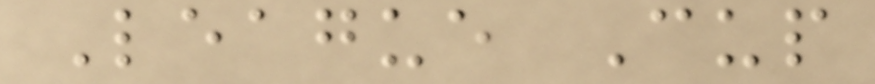League Cup
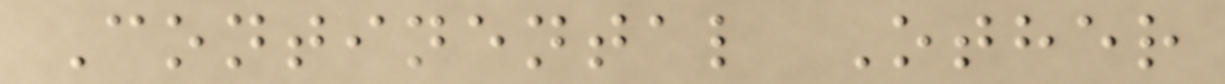Continental Other
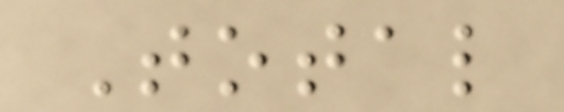Total
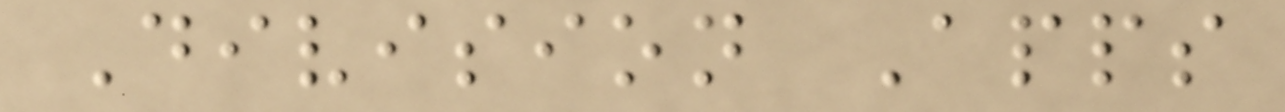Division Apps
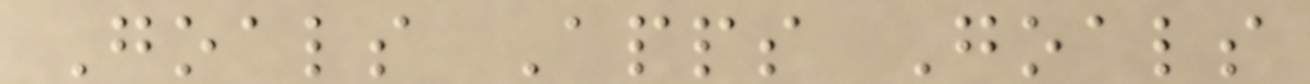Goals Apps Goals
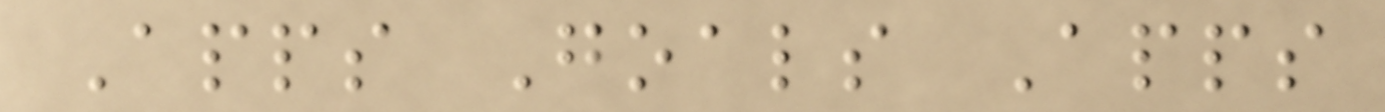Apps Goals Apps
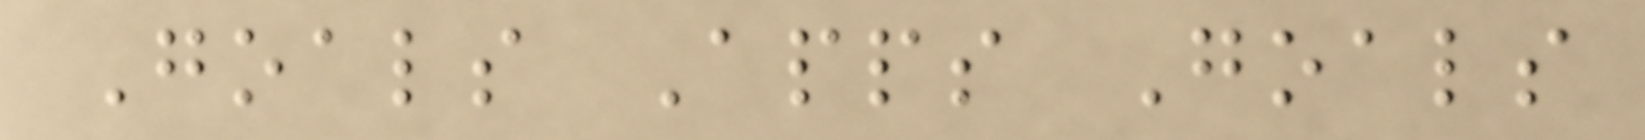Goals Apps Goals
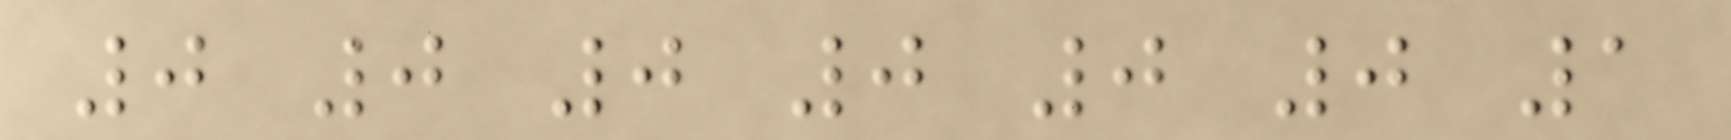0 0 0 0 0 0 1
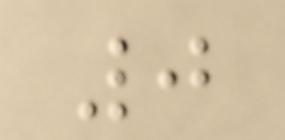0
